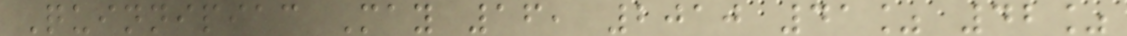Quinnipiac May 16, 2010 41% 42%
